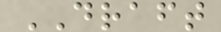DRAFT
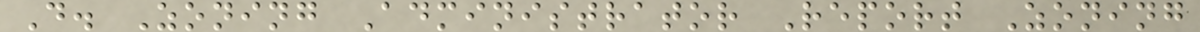D. Zoning Administrator Report Zoning
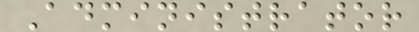Administrator
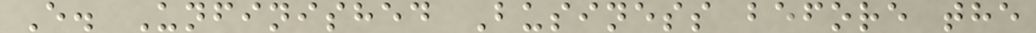E. Unfinished Business before the
